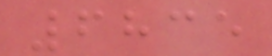6835
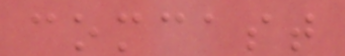comcast
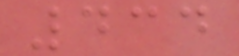434
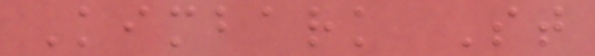Kimbark St
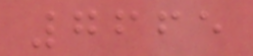7665
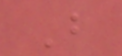B
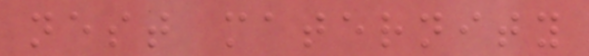nest maternity
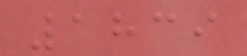1839
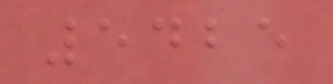5425
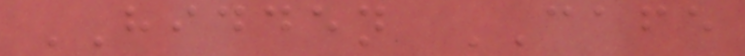HIDDEN CAFE
